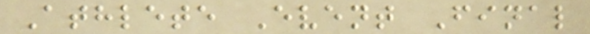Athlete Event Final
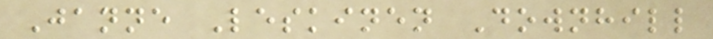Janne Leskinen Downhill
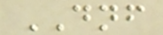DNF
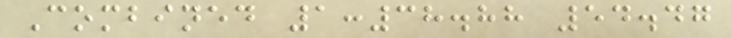Combined 1:38.88 54.47
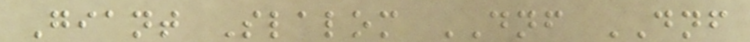Giant Slalom DNF DNF
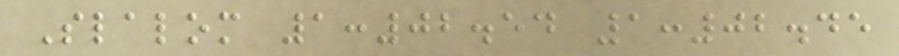Slalom 1:02.54 1:02.45
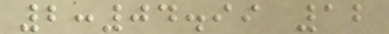2:04.99 12
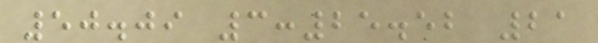50.09 3:25.52 21
